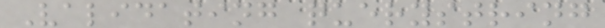Validating querystring
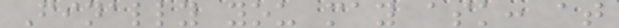Finally you may ask: at
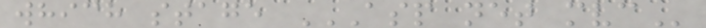which stage ASP NET MVC
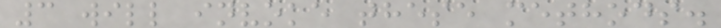3 will invoke these methods.
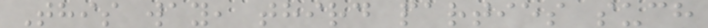This way, third parties such
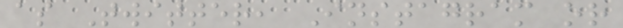as Twitter, Instagram or
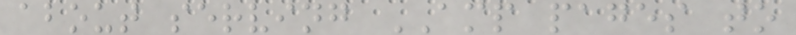about serving AMP pages to
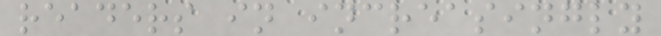readers in increasingly
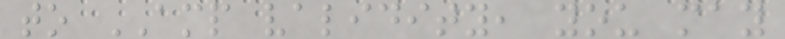to AMP validity, you may
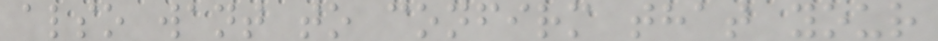also want to confirm that your
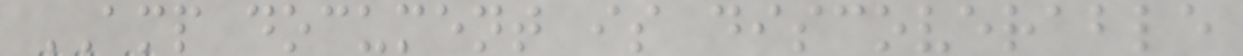AMP document is discoverable
